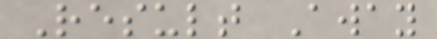Result Away
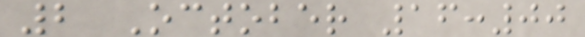2 October 16:00
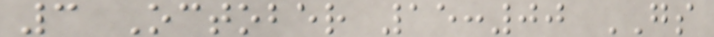3 October 15:00 GS
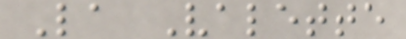La Valette
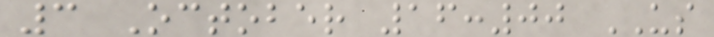3 October 16:00 US
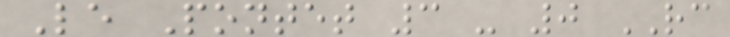Le Pontet 3 - 0 RC
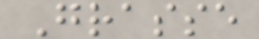Grasse
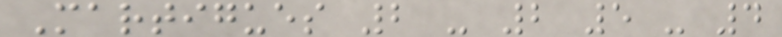Martigues 2 - 2 5 - 4
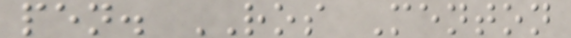pen. ROS Menton
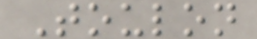Toulon
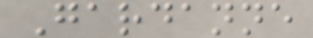Gardanne
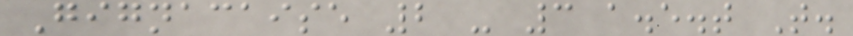Gignacaise 2 - 3 a.e.t T.
